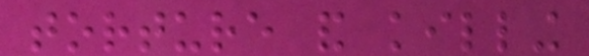torture and killing
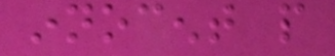innocent people
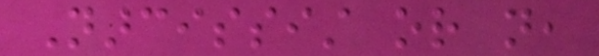Narcissist or not,
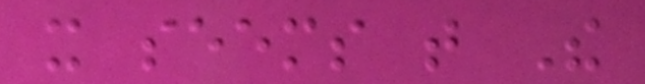it seems that The
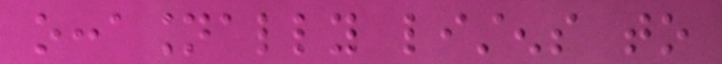occasionally listens to
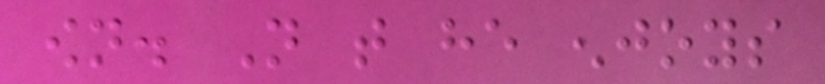own. Not that he enjoys
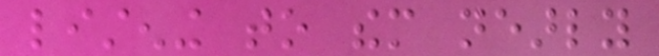listening to them nearly
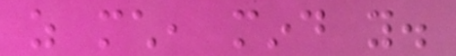as much, mind you.
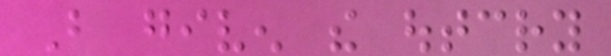But given the outcry
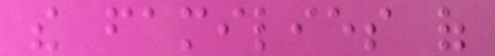the families of
